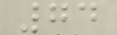74
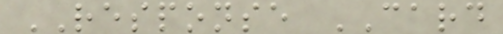RESPONSE CARD
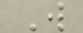W
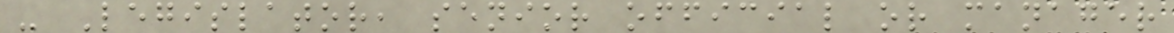- Legislator, senior official or manager
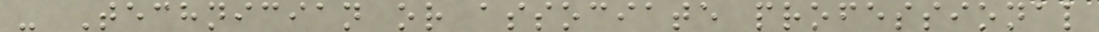- Technician or associate professional
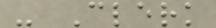- Clerk
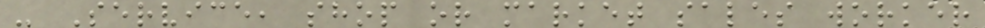- Service, shop or market sales worker
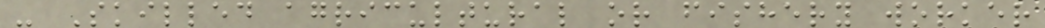- Skilled agricultural or fishery worker
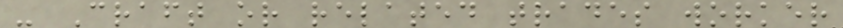- Craft or related trades worker
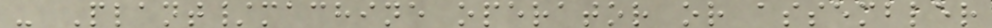- Plant/machine operator or assembler
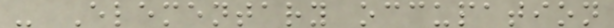- Elementary occupation
